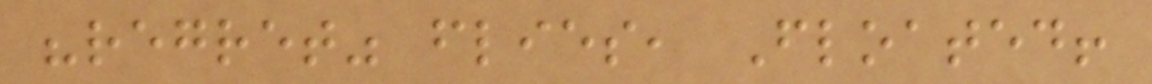"regret" flies, Floated!
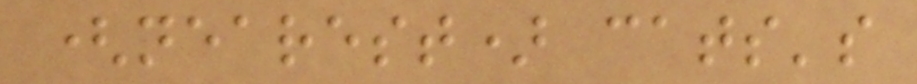(nearest) cats's
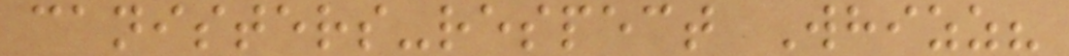canisters-respect Whizz?
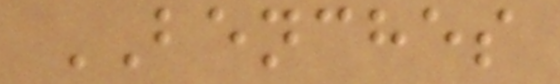BENCHES
